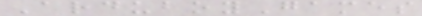ArduboyGames
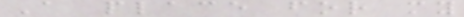A place for my
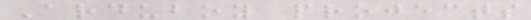Arduboy projects
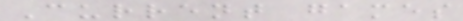Current games
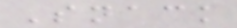Snack
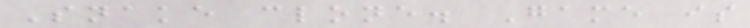Snake clone. Game is
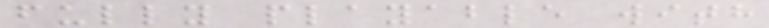fully playable with
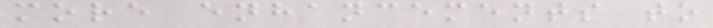more enhancements to
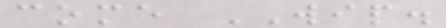come WIP.
